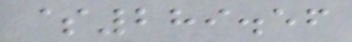$289.56
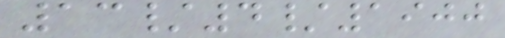13/4/1900
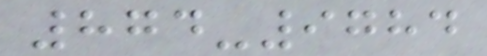874-9784
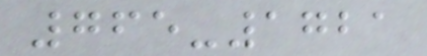765-1721
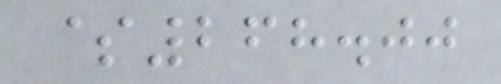$268.00
